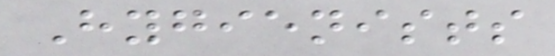Hygienists
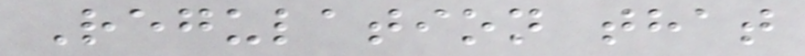Regulation that
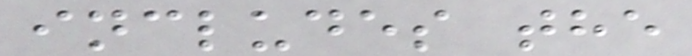includes the
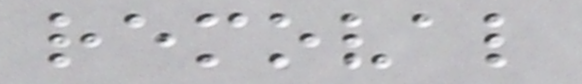removal
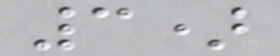3)
